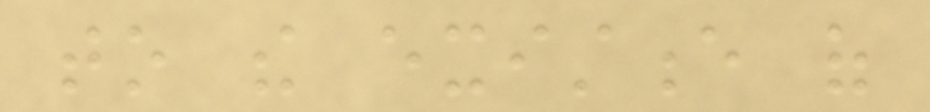to the existence of
